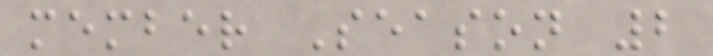member Season 2
